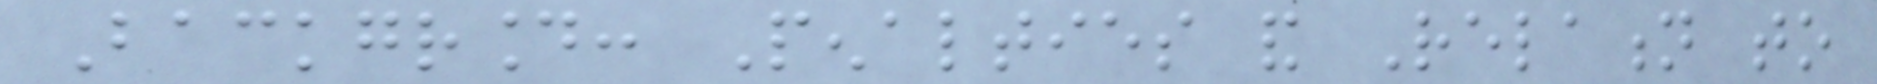Background: Penalties and Relation to
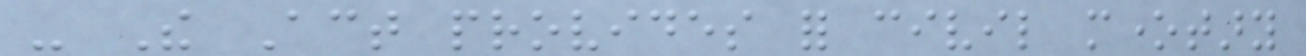- The Act provides for civil monetary
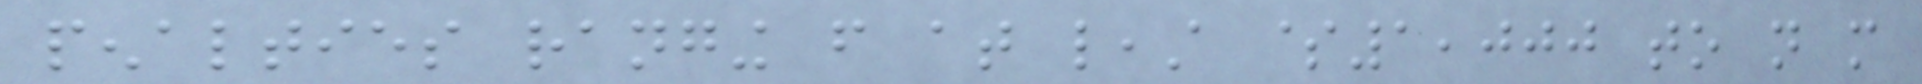penalties ranging from at least $1,000 to not more
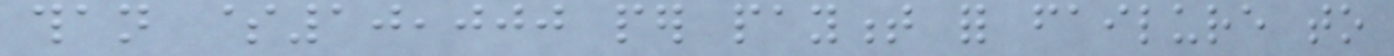than $10,000 per payment for failure to
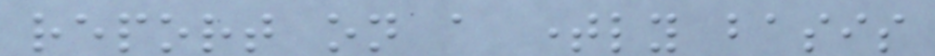report on a timely basis
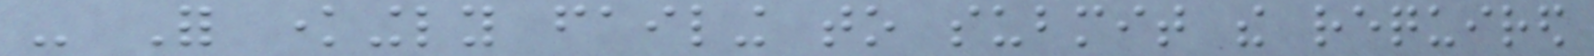- For knowingly failing to submit the required
